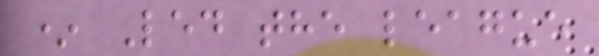* Led the league
